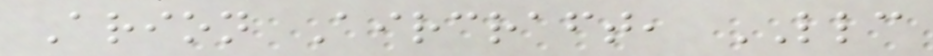Arion Aircraft, LLC
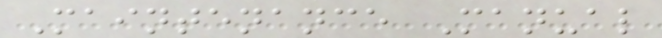Maintenance Manual
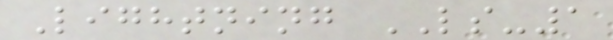Lightning LS-1
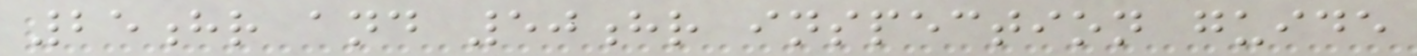25hr and 50hr inspection guide
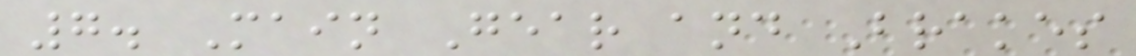7. Main Gear and Brakes
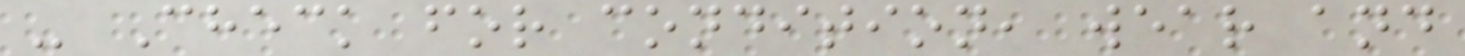- Check for condition, wear and
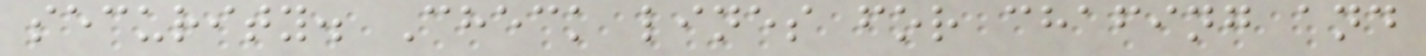security. Check lines for chafing and
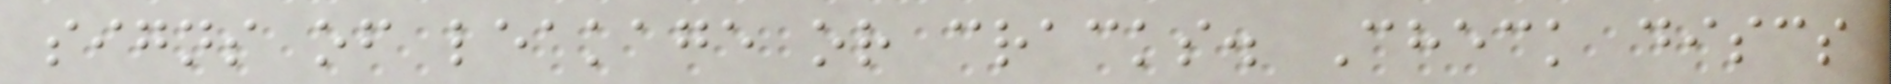signs of leakage or cracks. Check discs
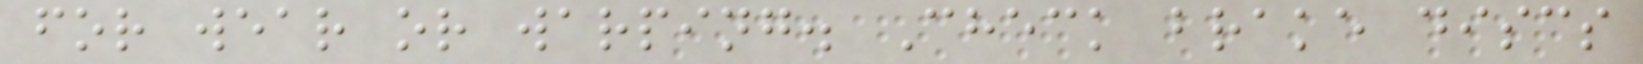for wear or warping. Check brake discs
